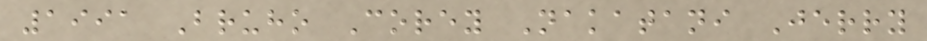1991 Bruho Corey Nakatani Jerry
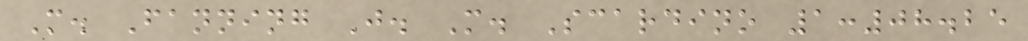M. Fanning J. M. Scardino 1:08.25
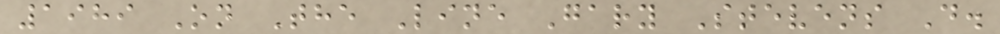1989 On The Line Gary Stevens D.
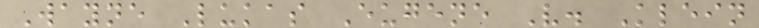Wayne Lukas Eugene V. Klein
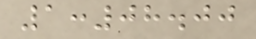1:08.00
